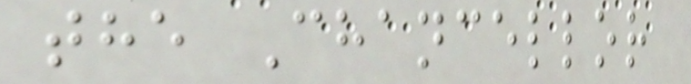the Chancellor
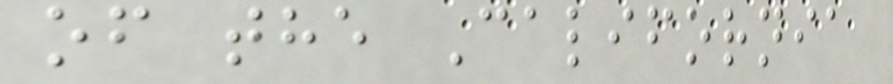of the California
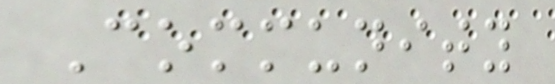Community
